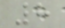8
